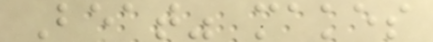Beat" makes
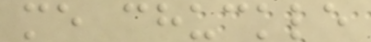me chuckle
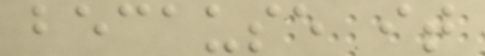because it
